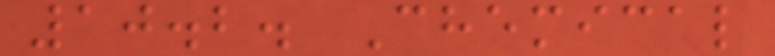10.2. Chemical
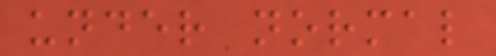under normal
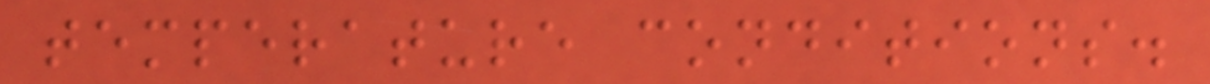temperature conditions.
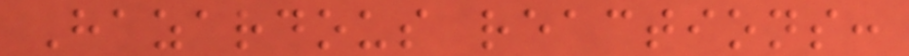Hazardous reactions:
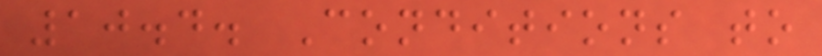10.4. Conditions to
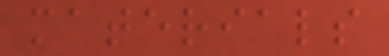materials
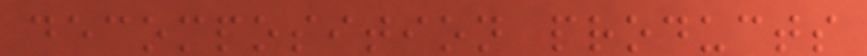decomposition products
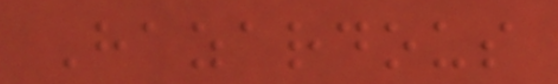Hazardous
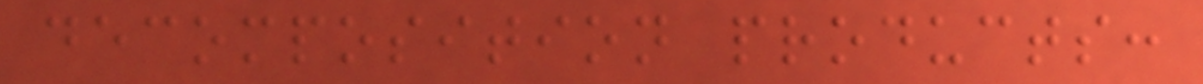decomposition products:
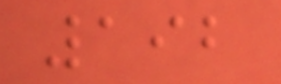192
